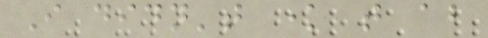I didn't know that about
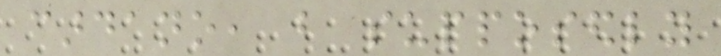cardano, but supposedly
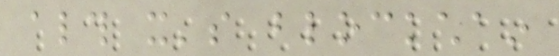although it's blockchain
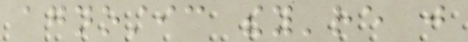agnostic they're just
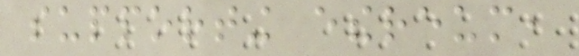supporting ethereum,
